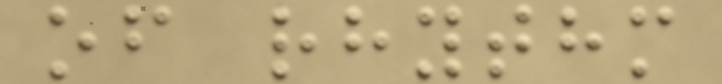of rhythm
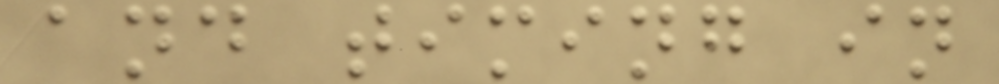and timing in
